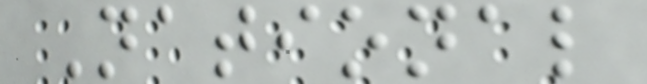National
